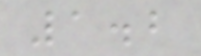1.2
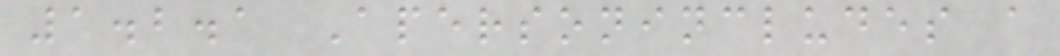1.2.1 Apersonincludes a
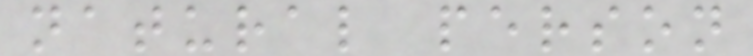natural person
